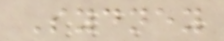Sydney
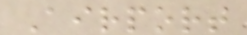Airport
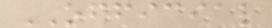OFFICIAL
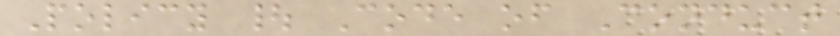Policy | Code of Conduct
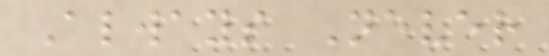Always Never
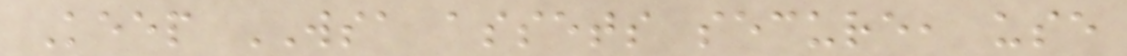Keep WSA assets secure, use
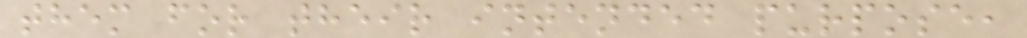them for their intended purpose,
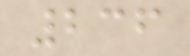236
